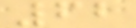62
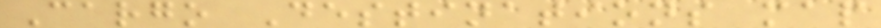Cargo Destinations map
